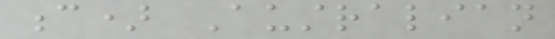c) Australian
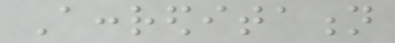Accreditation
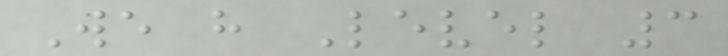We have Level 3
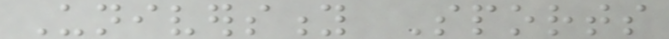University Sports
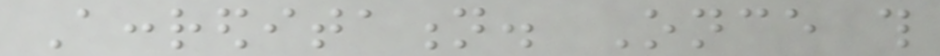Accreditation. Once this
